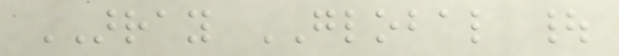ARRAY GLOBAL |
